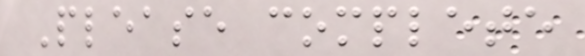Please complete
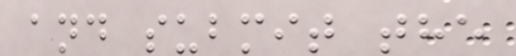and submit the
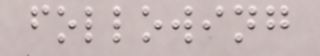following
